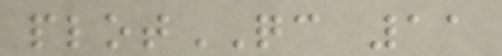plotQC 11
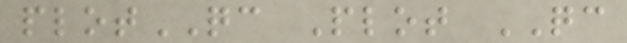plotQC Plot QC
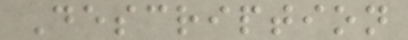Description
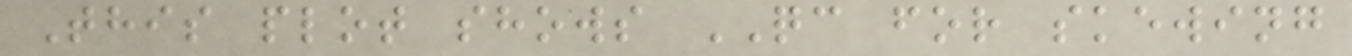This plot shows QC for skewing
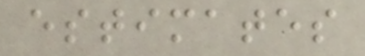estimates
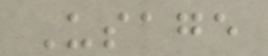Usage
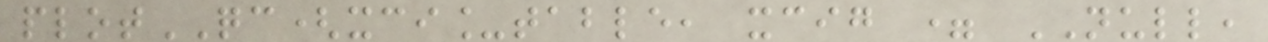plotQC(xci_table, xcig = NULL,
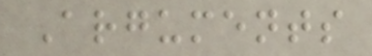Arguments
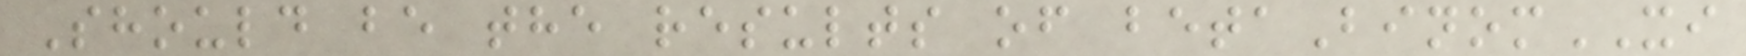Should be the results of betaBinomXI
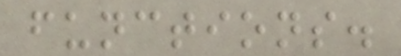functions.
